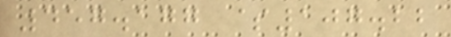457.177 $107.22
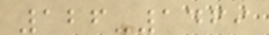126-1469
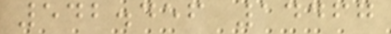542.456 14467
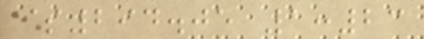$294.05 1:23
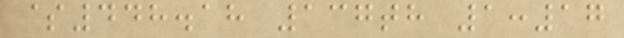$448.18 137th 1:17
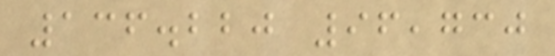136.220 96,730
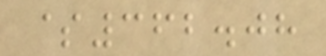$362.08
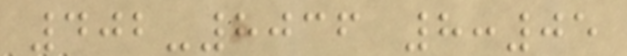402-8036 8:05
